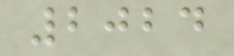2024
